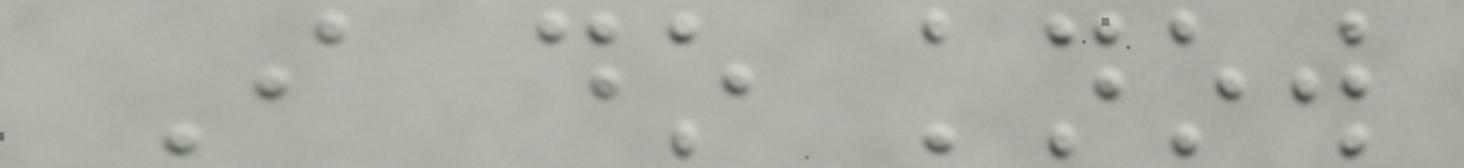I do know
